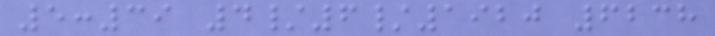5:39 4/6/1920 6238
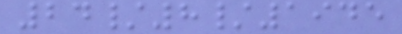24/8/1945
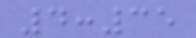4:35
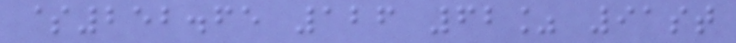$252.65 126 62% 91st
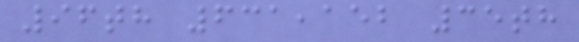96th 631,152 35th
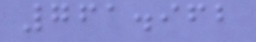761.962
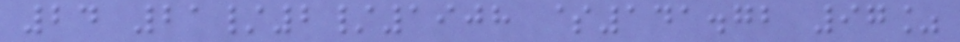24 21/2/1908 $141.72 97%
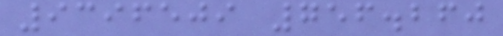9396509 756.260
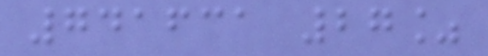741631 27%
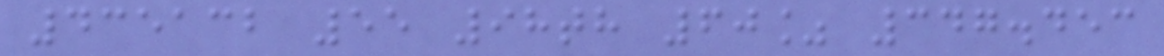435132 55 98th 60% 347.453
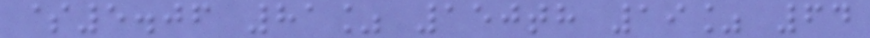$5.06 81% 150th 19% 64
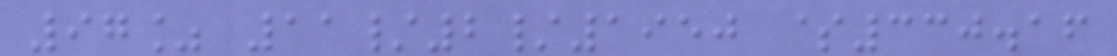97% 11/2/1950 $330.16
